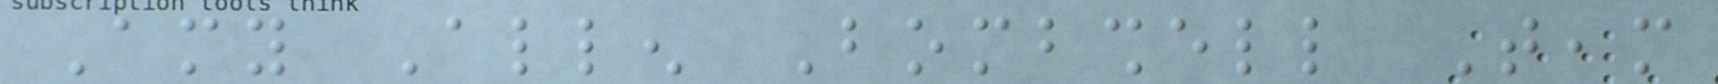Amy Allen Bombshell Team
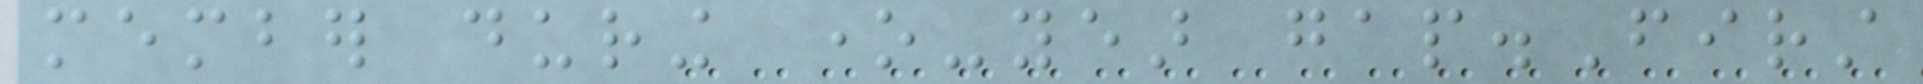member during one-year gap.First
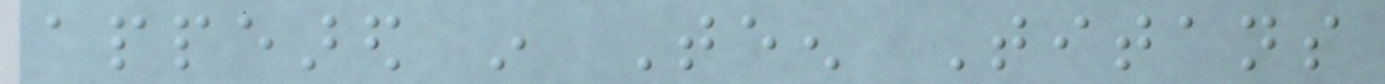appeared in Teen Titans
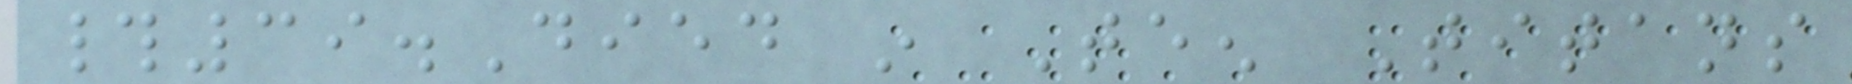#39.Died in Teen Titans
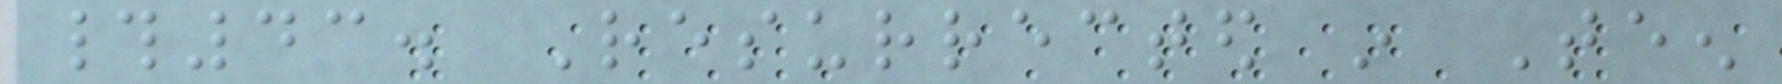#43. Resurrected in Teen
